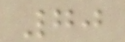70
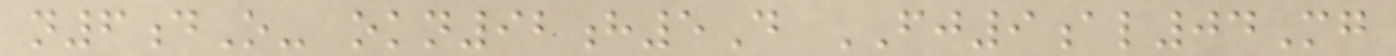n6dO- okn92h5D FJ9al04Mg
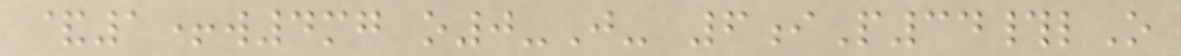&1+w4mg o0-J- 6iP34#lO
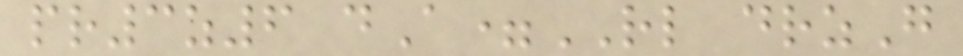pr3z6 dA=RL drzG
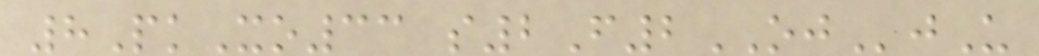8PkXo33 s2F2OJjU
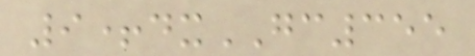9+dxGC355
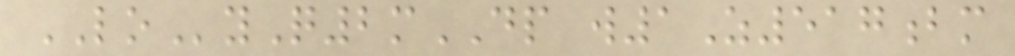LOyQ2mDP w1Z517bm
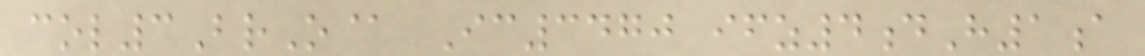col3BrO@ Ic3470 ifz4dH1a
